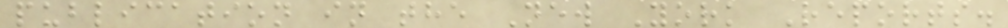publication in the New York Reports.
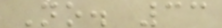No. 33
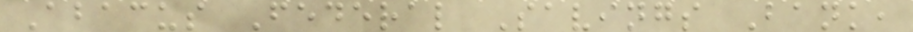Abacus Federal Savings Bank,
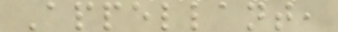Appellant,
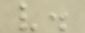v.
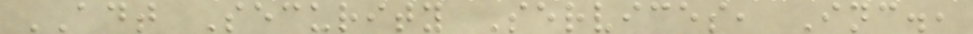ADT Security Services, Inc.,
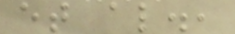et al.,
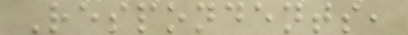Respondents,
